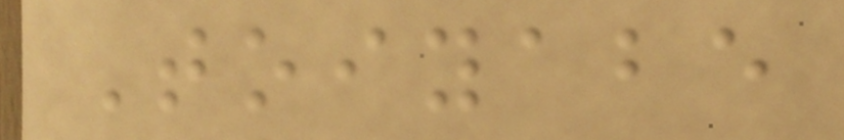Toiyabe
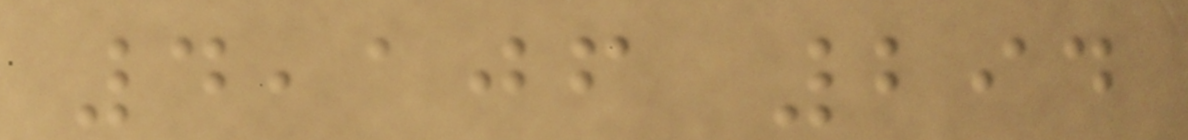4,106 294
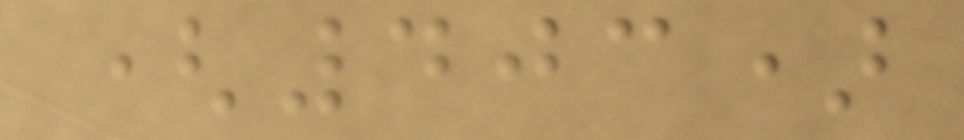(403)
